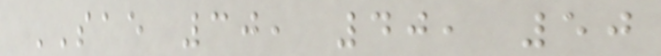SAE 30, 40, 50
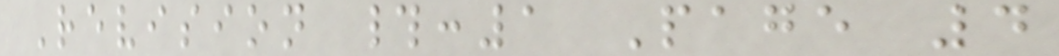Revision #:1 Page 4
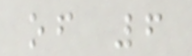of 6
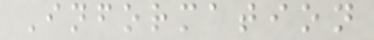Information
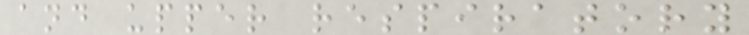and upper respiratory
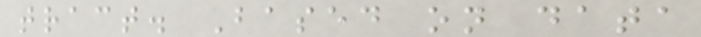tract. Based on data
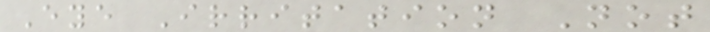Eye Irritation Not
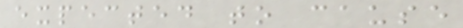expected to cause
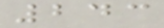243
